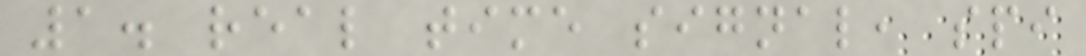1. real time signal, spi
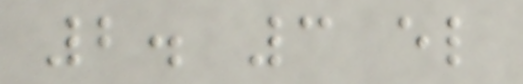2. 3 el
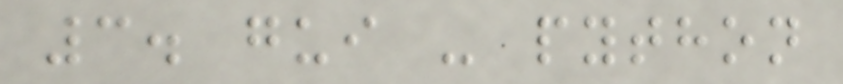3. gui - python
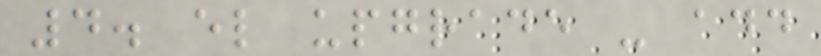4. el upgrade - add
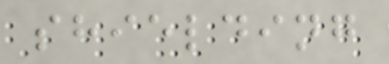shielding
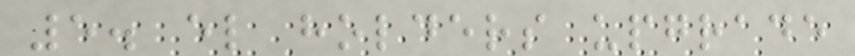5. el holders upgrade
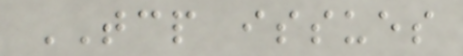TCP issues
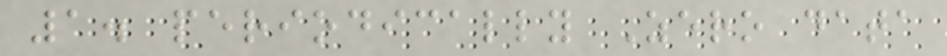1. periodically Zero data
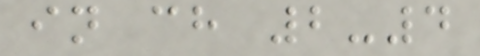in ch 2-4
